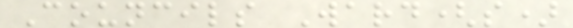Councils Ward(s)
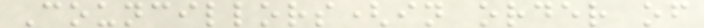Councillors(in order of
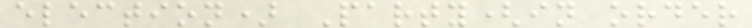election) Party(in order
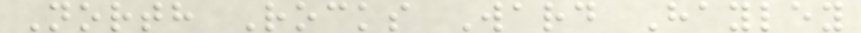North Rocks Ward Hayley
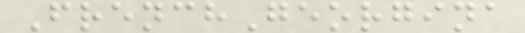FrenchGeorgina
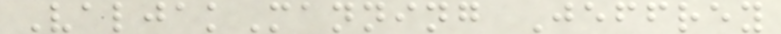ValjakManning Jeffrey
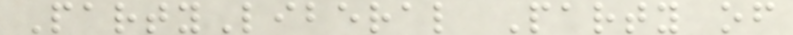PartyLiberal Party of
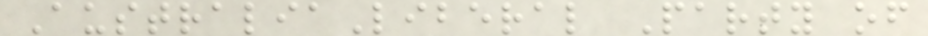AustraliaLiberal Party of
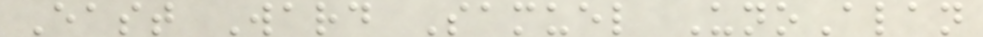East Ward Samuel UnoAlan
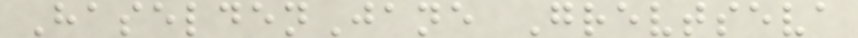HaseldenJane Grevtseva
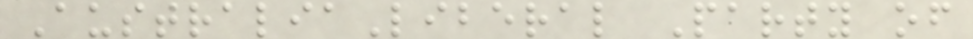AustraliaLiberal Party of
